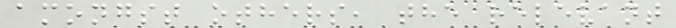amongst others, the relevant
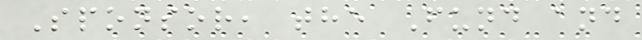Sponsor, the Fund and
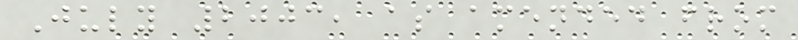July 2003, as amended from
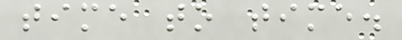time to time.
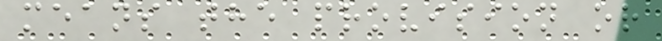means the provision or
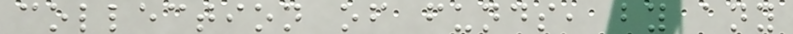collection of funds, by any
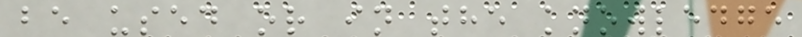be used or in the knowledge
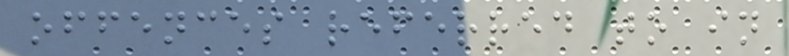offences referred to in
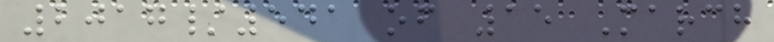2017/541 of 15 March
